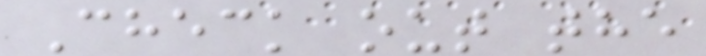Check out the
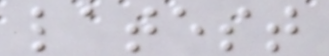latest
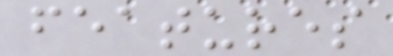features
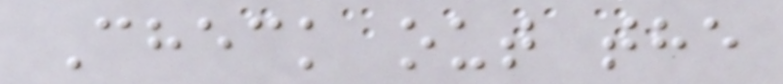Check out the
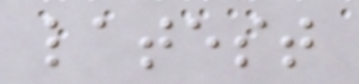latest
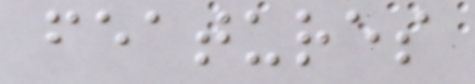features
